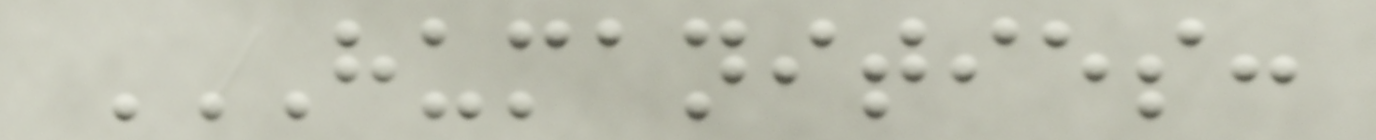HUMANITIES:
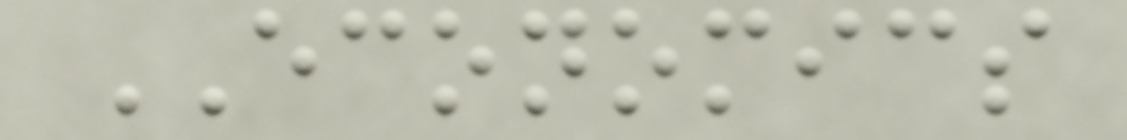ECONOMICS
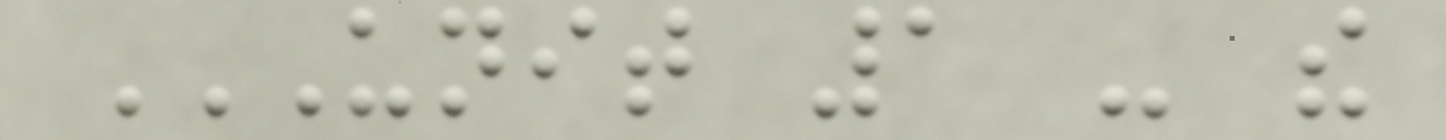UNIT 1 - THE
